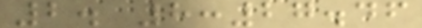2. 8:27.46
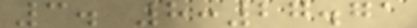3. 8:27.71
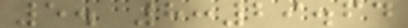5. 8:29.64
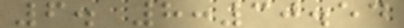6. 8:30.54
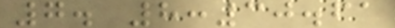7. 8:30.61
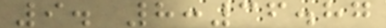9. 8:36.87
